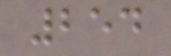254
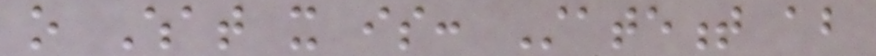o What it is: Statement about
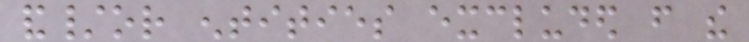and/or entities excluded from the
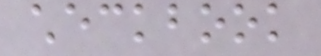checkbook
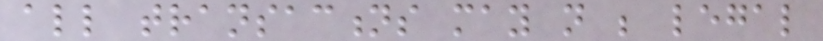all transactions may not be legal
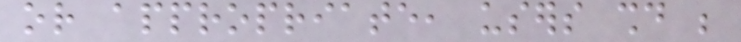or appropriate, users should be
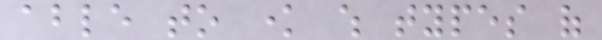able to know which types of
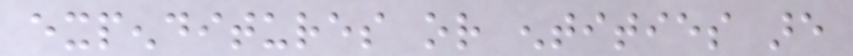expenditures or entities are
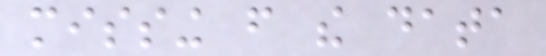missing from the data
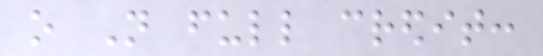o Not full credit:
